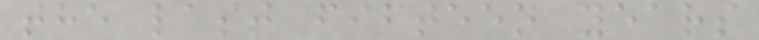the last fifteen years
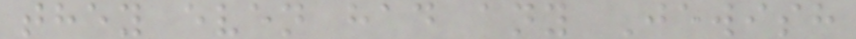they even had any Jewish
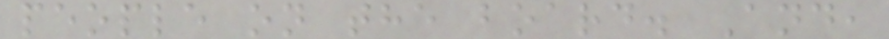people on the board. And,
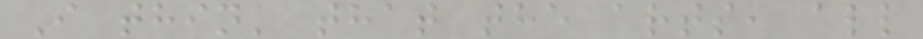I think that the arts, all
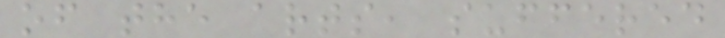of the arts, suffered
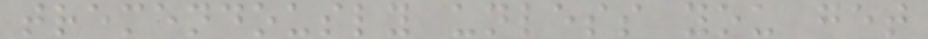tremendously unless you get
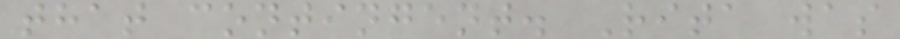that contingent. Rita was
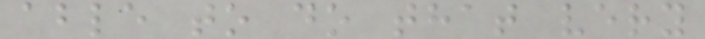able to do that very
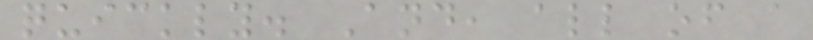quickly. And, all of a
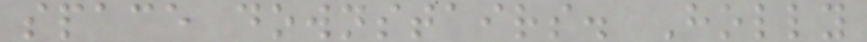space downstairs. Holly
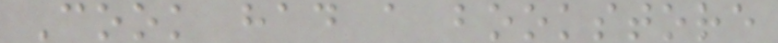Cook had a bookstore
